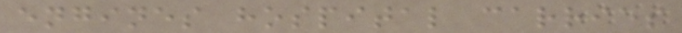engines hospital carries
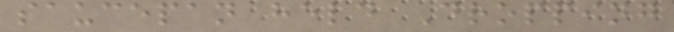saucepan held Dropping
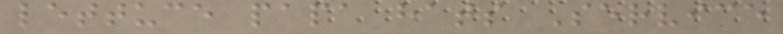lettuce papa hats Service
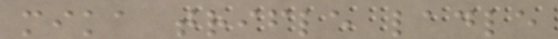mika trifle ladle
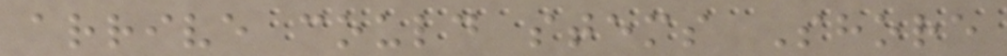arrive could stems Shore
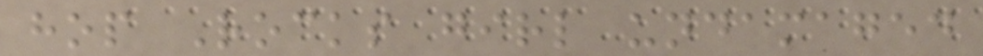hop Rocks girl undamaged
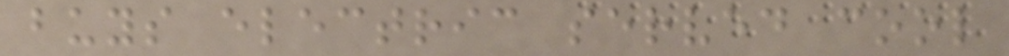buys electric served cool
